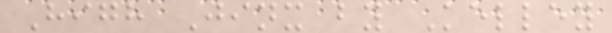High Jinx by Kelley
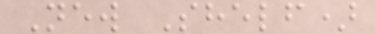New Shelf)
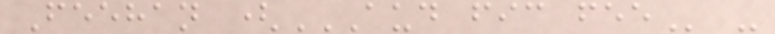Feehan (AUD FIC FEE -
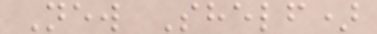New Shelf)
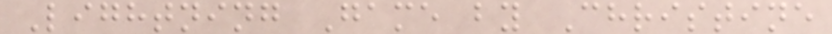Lightning Game by Christine
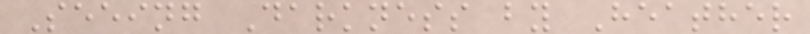Seeing Darkness by Heather
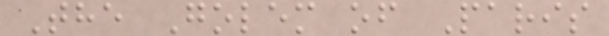The Golem of Paris
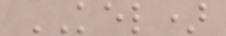KEL)
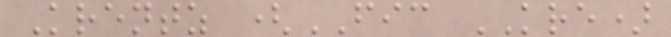Krentz (FIC KRE)
